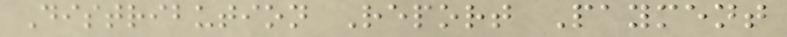Distribution Report Payment
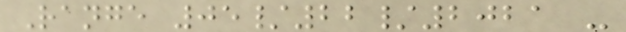Range 05/22/2021 -
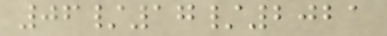06/17/2021
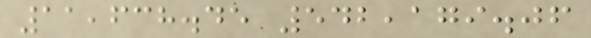11,638.45 542,179.06
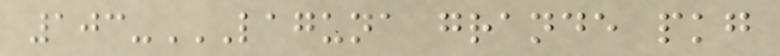103-LAGUNA GRANDE PKG
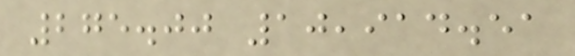275.00 10,914.51
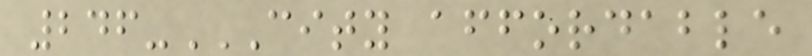246-CITY AFFORDABLE
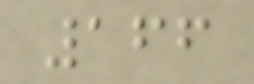166
